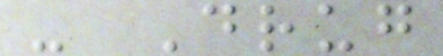- Drug
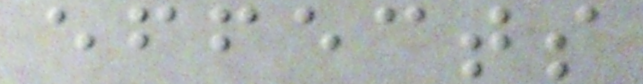effects
